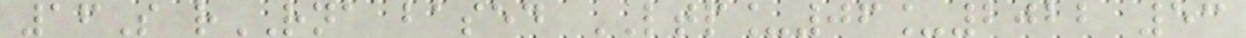16S rRNA based LTP_06_2022 53
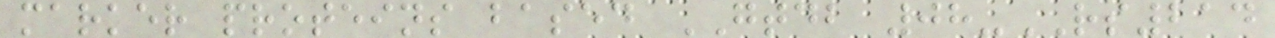marker proteins based GTDB 08-RS214
